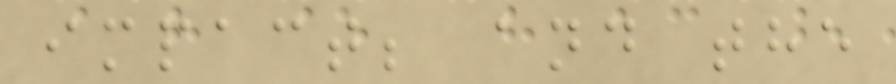impact; and the
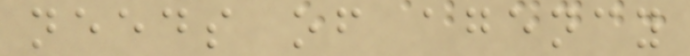needs of agency
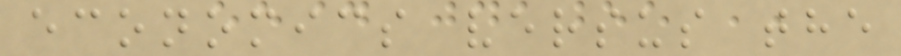economics versus the
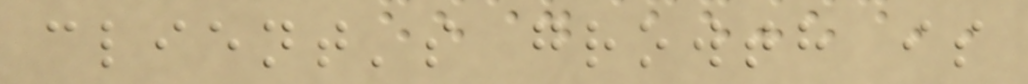client's growth is
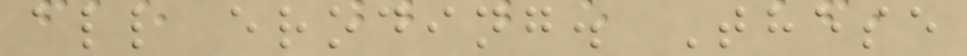all eroding. These
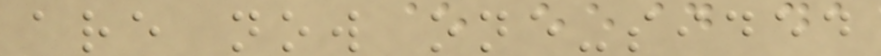are now one-sided
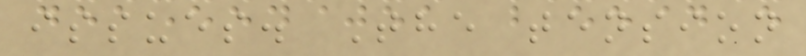issues. The tension
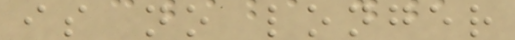is no longer
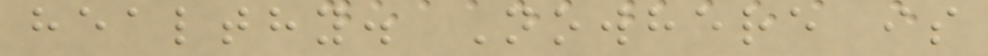healthy. Nowhere is
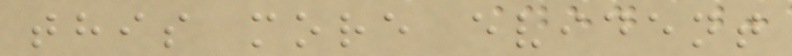this more evident
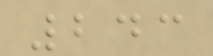243
